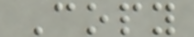Copy
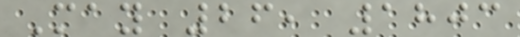May 26, 1803
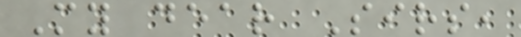My dear Sirs,
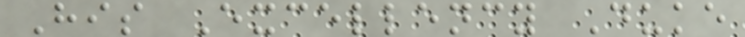His Excellency Duke
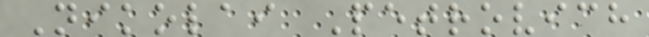Nikolai Petrovich
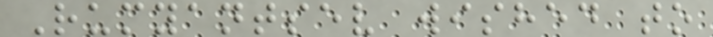Rumyantsev wished to
